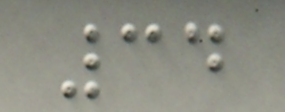34
